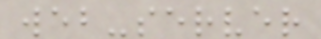web-server
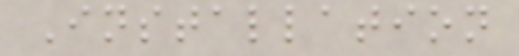Installation
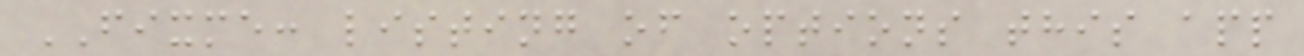FIXME: listing of options this app
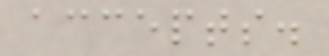accepts.
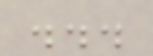...
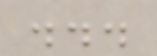...
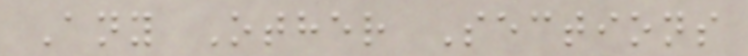Any Other Sections
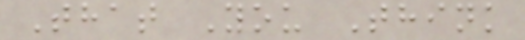That You Think
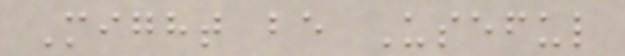Might be Useful
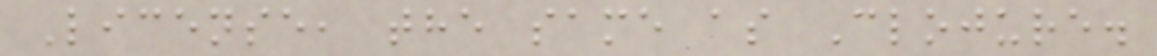License, the same as Clojure.
